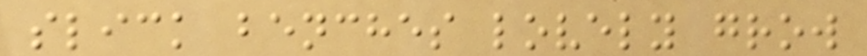slick benches lovely grow
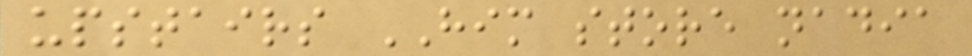upstairs HIM store nadia
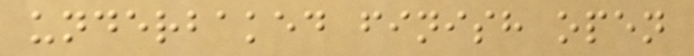underbaked finish open
